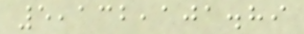5,132,101.89
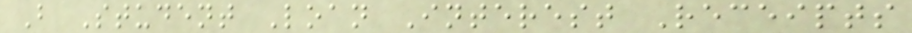B Student Loan Interest Receipts
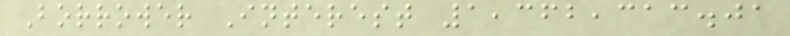Borrower Interest 1,362,313.01
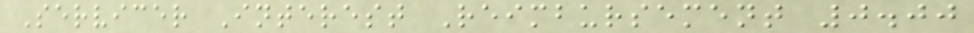Servicer Interest Reimbursement 0.00
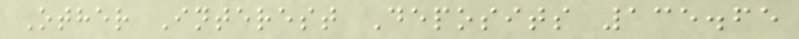Other Interest Deposits 135.65
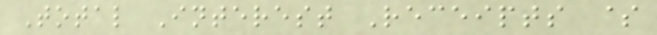Total Interest Receipts $
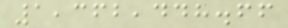1,362,448.66
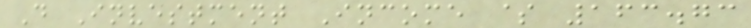D Investment Income $ 163.73
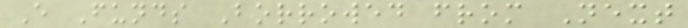E Funds Borrowed from Next
